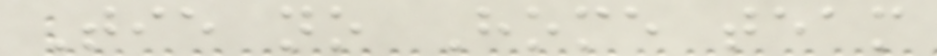Tie no Home team
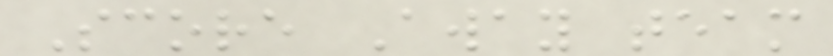Score Away team
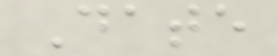Date
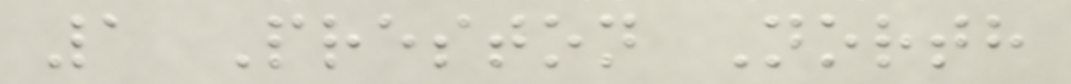1 Preston North
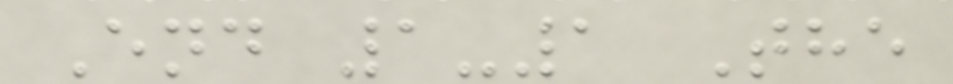End 1-1 The
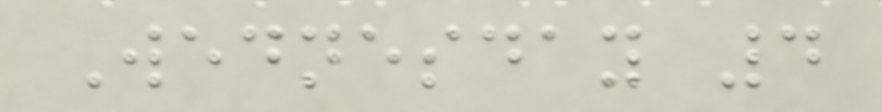Wednesday 4
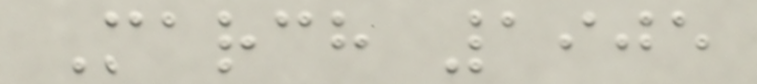March 1905
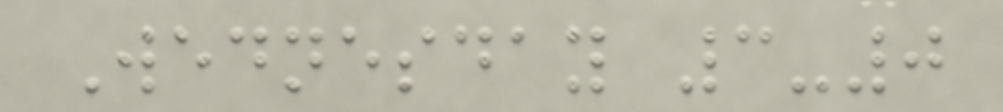Wednesday 3-0
